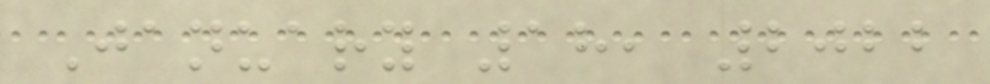January 18, 2022
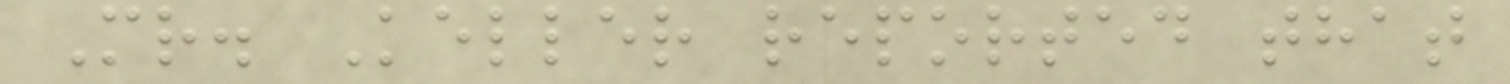Mr. Keller reported that
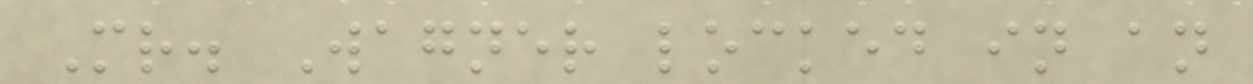Mr. Wagner locked in an
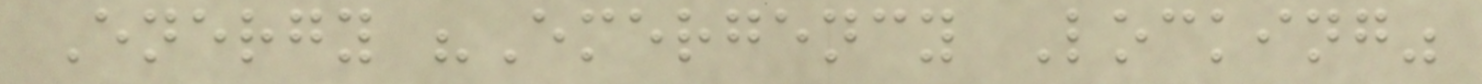Energy "Emergency Locking"
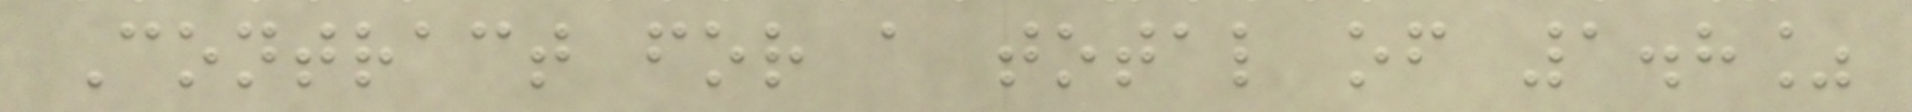Contract for a total of 1.8%
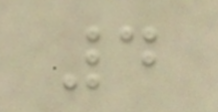4
